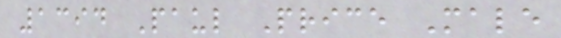1394 Paul Price Male
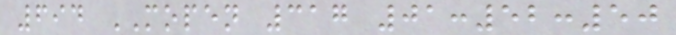694 MOPEN 317 01:52:50
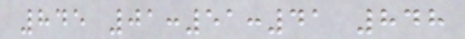845 01:51:41 848
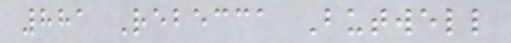881 Rebecca Butwell
